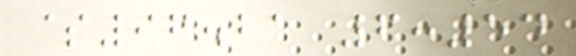$96.21 6:54
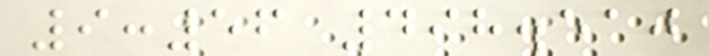9:56 498.510
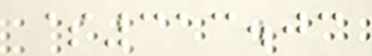$313.03
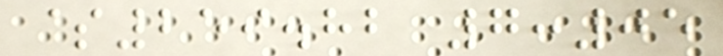$259.82 7:05
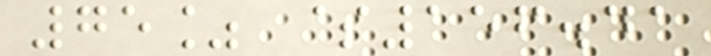75% $156.41
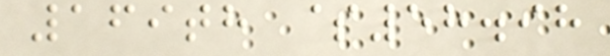169th $58.98
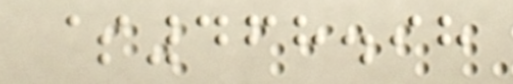$468.98
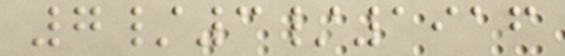7/3/1916
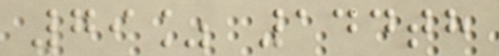79% 144th
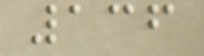136
